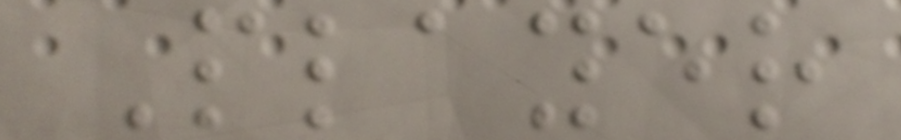Player
